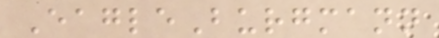EagleBurgmann
